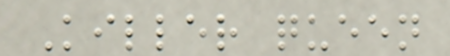Killer queen
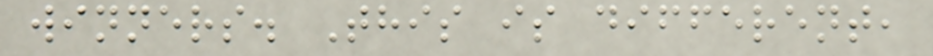winners. This is different,
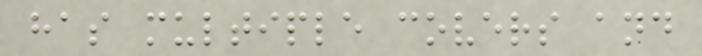has multiple covers and
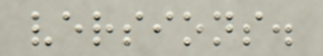versions.
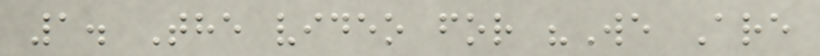1. The video for "We Are
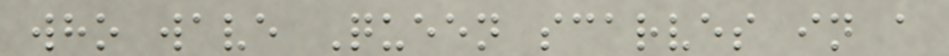who wave Queen scarves in a
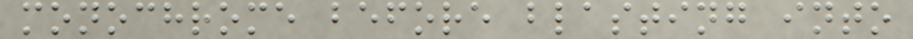monochrome before blasting into
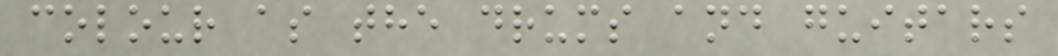colour as the drums and guitars
